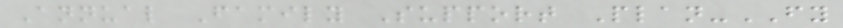Annual Family Support Plan-FY
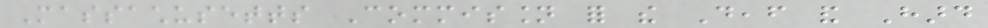Massachusetts Commission for the Deaf and Hard
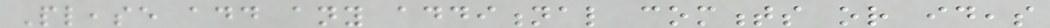Please add any additional comments or ideas
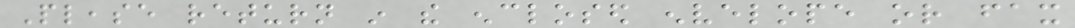Please return in the enclosed envelope or fax
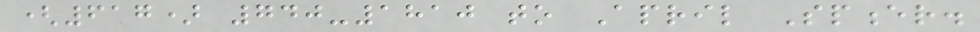(617) 740-1810 to April Spencer.
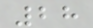28
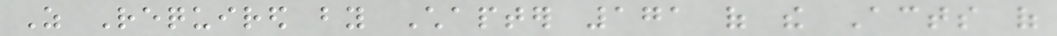As Required by Chapter 171 of the Acts of
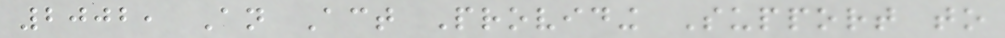2002, An Act Providing Support to
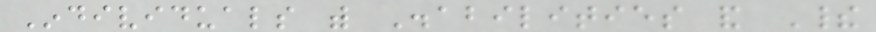Individuals with Disabilities and Their
